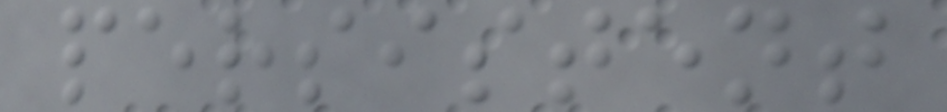persistent
